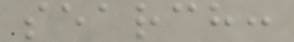search:
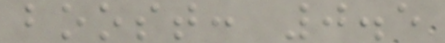boost: 0.5
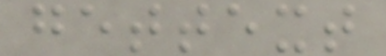gettext
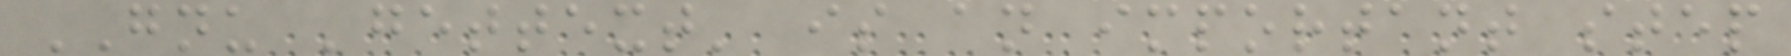GNU 'gettext' is an important step
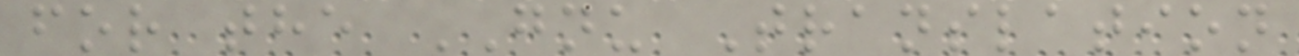for the GNU Translation
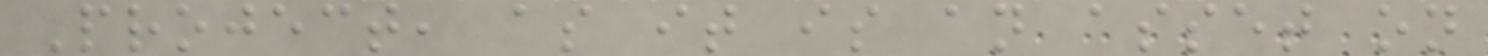Project, as it is an asset on
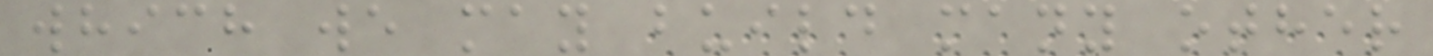which we may build many other
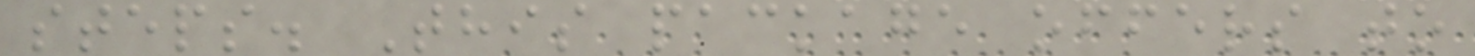steps. This package offers to
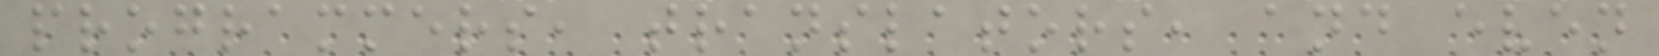programmers, translators, and even
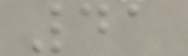41
